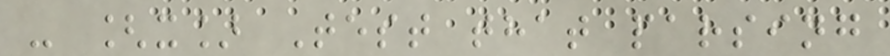- [x] Test that parsing
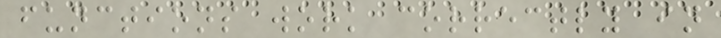functions work correctly in
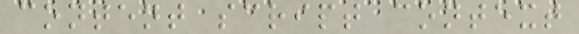content script context
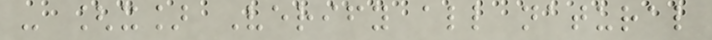- [x] Verify all natural
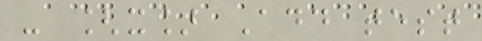- [x] Add test
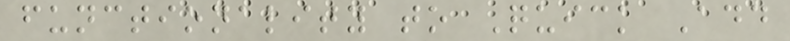functionality to Quick Add
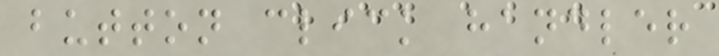button click handler
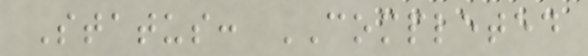Status: COMPLETED
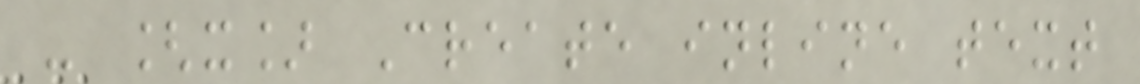- [x] Create inline text
